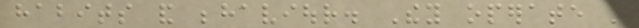habits and behaviour. They operate in
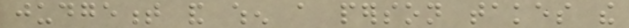judgement and when a person takes the
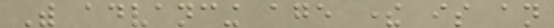With advancing age there is an
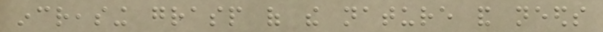increasing grasp of the nature and needs
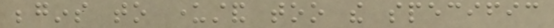begins to understand too the specific
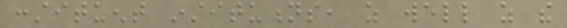constituent institutions, as well as the
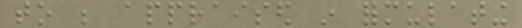to be appraised in formulating
